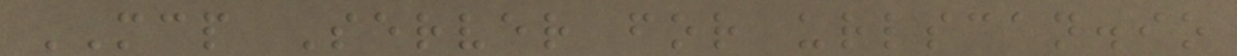MCP Server for urlscan.io
